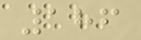186
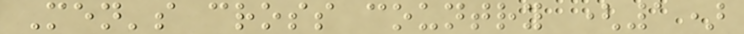Men's cross country (1)
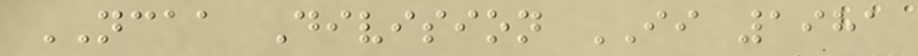NCAA Division II 1981
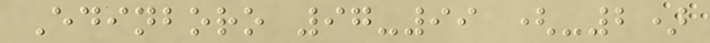Edinboro 97-99 (-2)
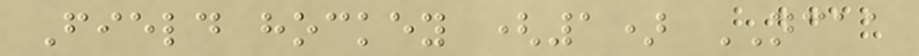Field hockey (1) NCAA
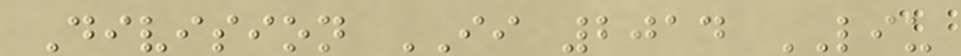Division II 2014 LIU
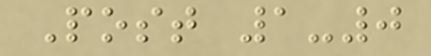Post 1-0
